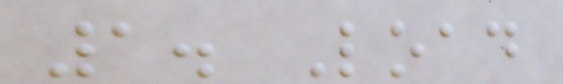1. Load
